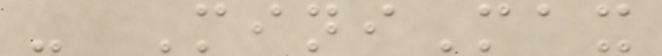- MiniMax
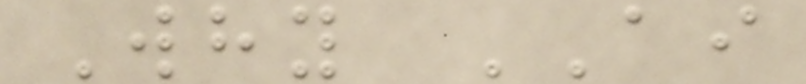Why AI
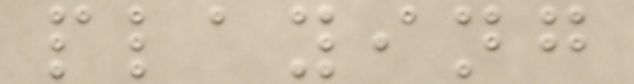playing
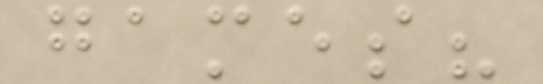games?
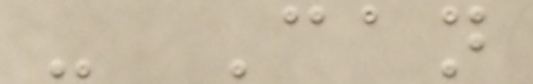- Can
